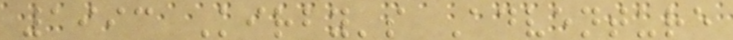1993 Kirby's Adventure
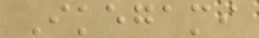Ikegami
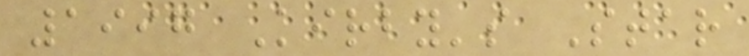1997 Kirby's Star
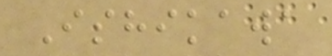Ishikawa
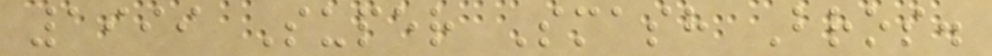1999 Super Smash Bros.
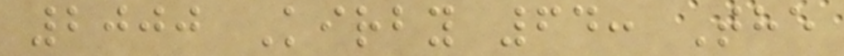2000 Kirby 64: The
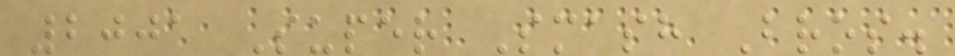2001 Super Smash Bros.
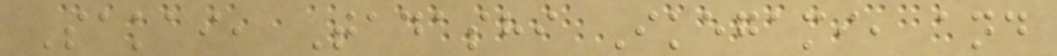Sakai, Tadashi Ikegami, and
